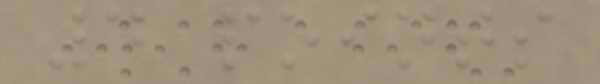4 points
